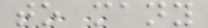to many
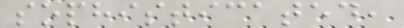sophisticated,
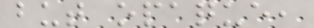but opaque,
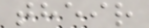their
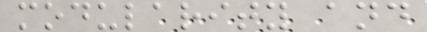modularity and
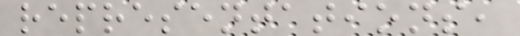representations,
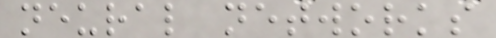neural networks
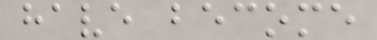have become
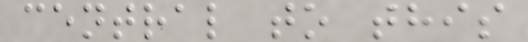central to this
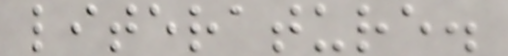literature.
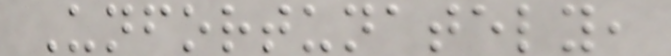Unfortunately,
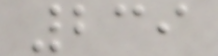239
